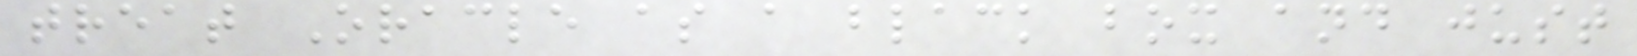treat Oracle as a black box and just
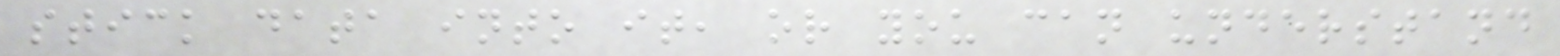stick data into it, or you can understand
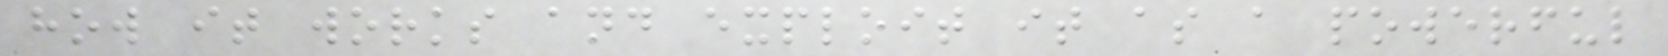how it works and exploit it as a powerful
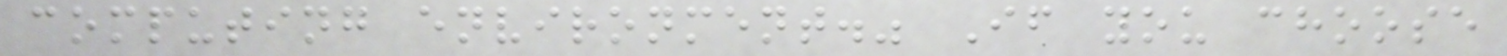computing environment." If you choose
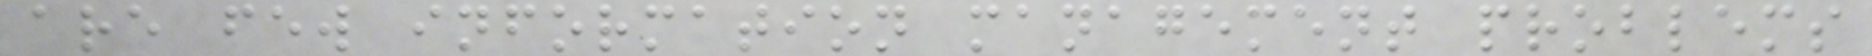are few information management problems
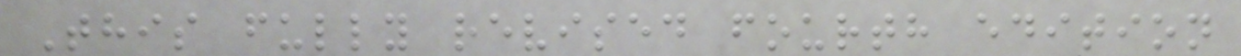This fully revised fourth edition
